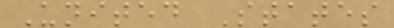United States
